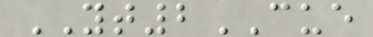YT2CUE
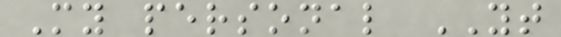My personal YT
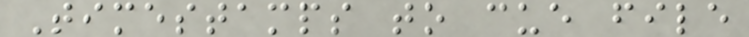Timestamps to cue file
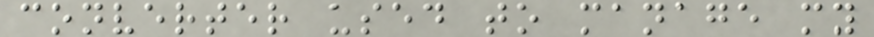converter used to manage my
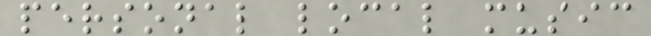personal local music
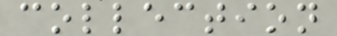collection
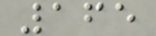165
